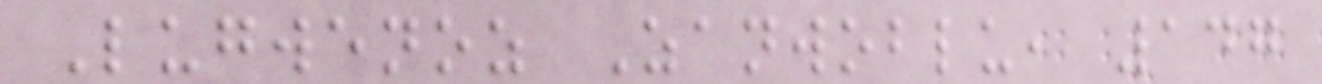Lugwenoz Zanwoblu, 147
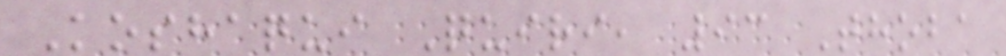Koshaqui Quiri, 93 Thoba
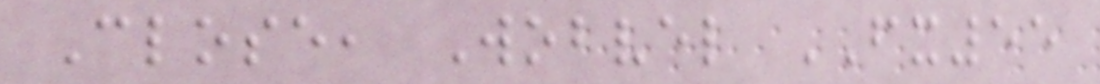Close, Wobvel FX55
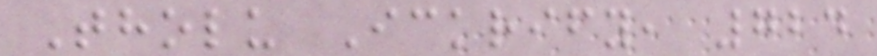Tholu Ickrify, 724
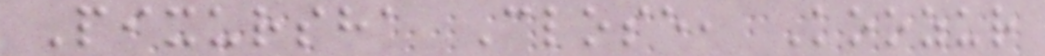Pixursha Close, Koozur
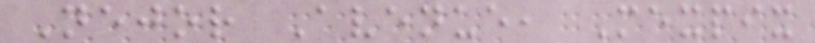Nejor Avenue, Mexpix
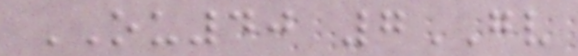OU40 7GV
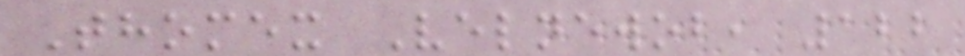Thomex Velnewob, 122
